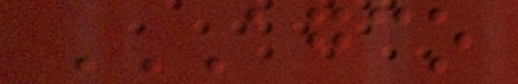AGCO
